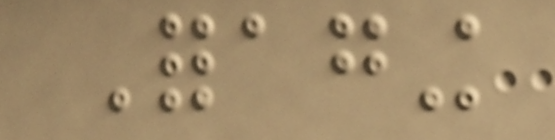Foraging
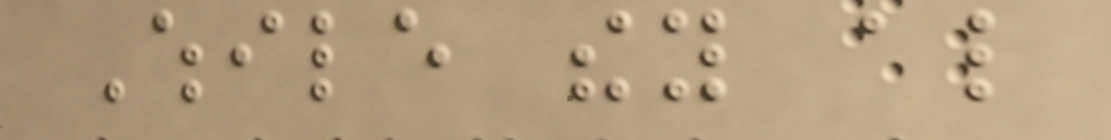While they also
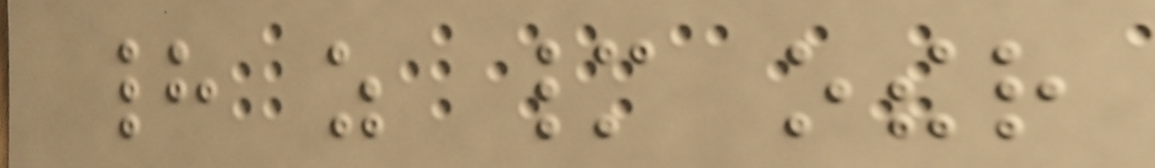had as many other
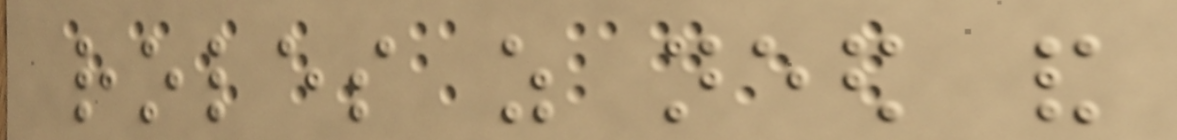roles as need and
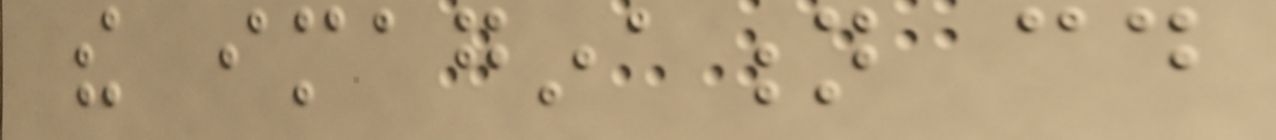the imagination could
